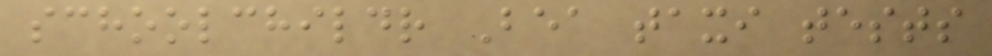schoolchildr Bea taxi tests
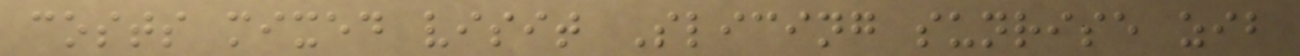costs mixed visit Slicing sunrise zib
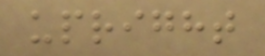upright
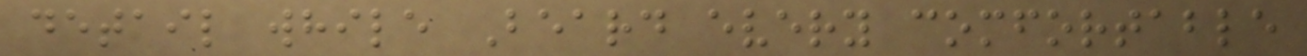detail while Beard every comfortable
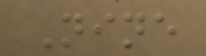Nine
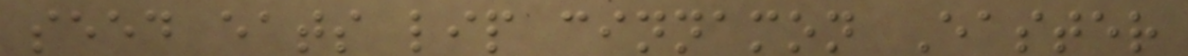seed eats lip cinnamon Easter
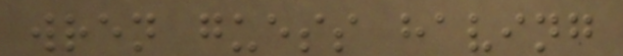wren guess having
